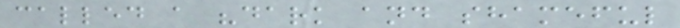called a "dark and shameful
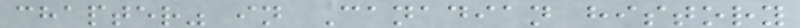chapter" in Canadian history
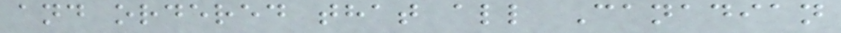and ordered that all Canadian
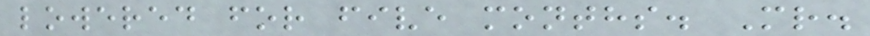lowered for five months. Mr.
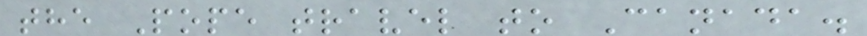the Pope travel to Canada.
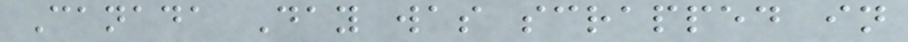Canada Day was scrapped in
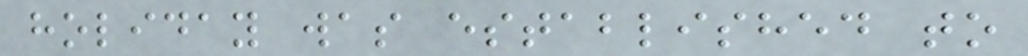holiday was established to
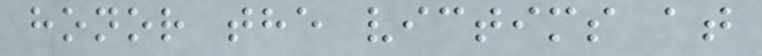honor the victims at
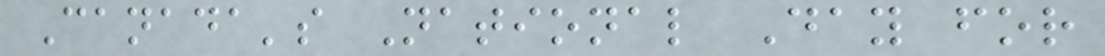Canada's National Day for
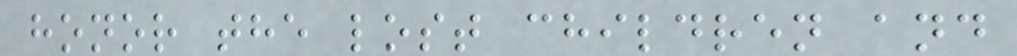honor the lost children and
